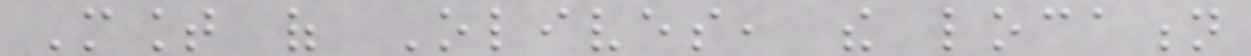Mount of Olives, the location
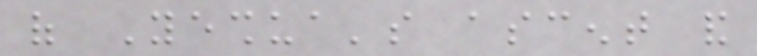of Yeshua's ascent and
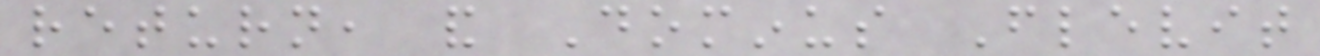return, and Dominus Flevit
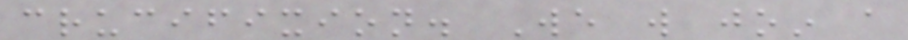crucifixion. We will join a
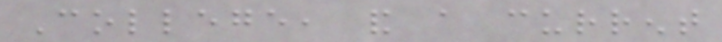College, and a current
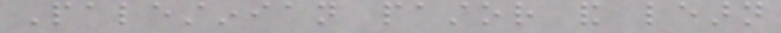Palestinian pastor and learn
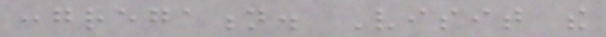congregation. Visit the
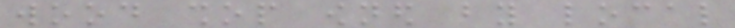wood shop owned by local
